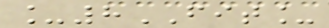_8FIT_
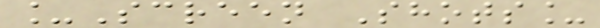_Screen Shots_
